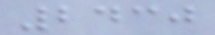2430
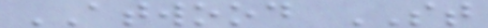ATWOOD ST
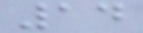14
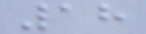18
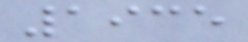1935
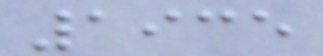1935
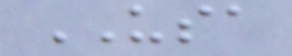USA
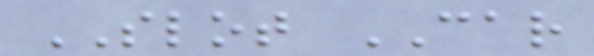SLOT CAR
